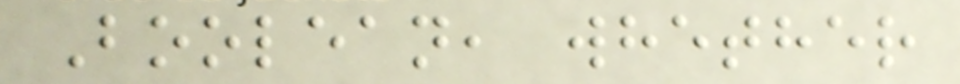Boolean, whether
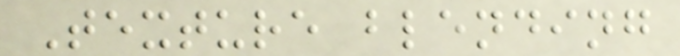Texture blending
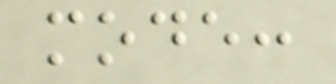mode:
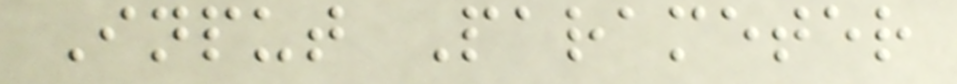Input Parameter
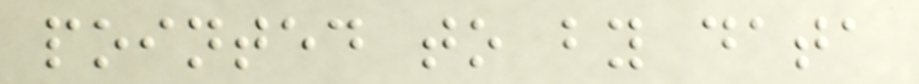pointed to by data
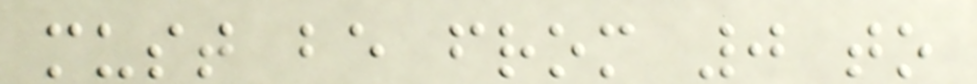must be from 0 to
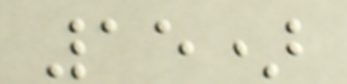15)
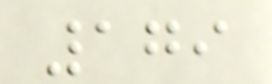179
